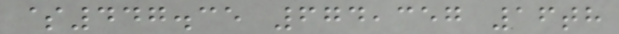$447.35 674,357 16th
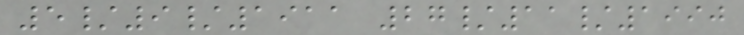5/9/1911 27/11/1990
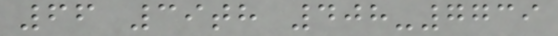66 39th 408-7739
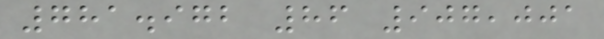781.972 86 907,001
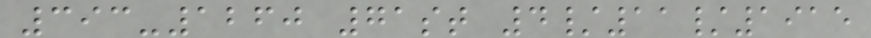393-1260 71st 4/11/1915
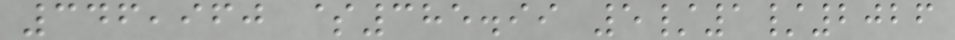346,960 $385.99 5/1/2026
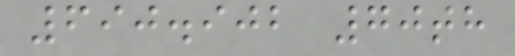690.902 70th
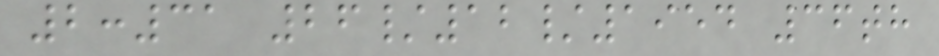2:31 26/12/1954 36th
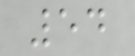54
